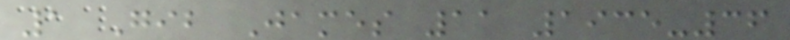1 Gib James 11 1935-36
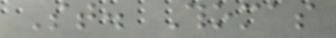St. Thomas
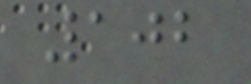102
